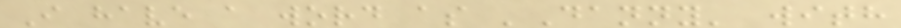I have a word as 'Danny' with
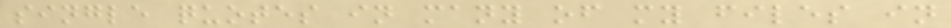single quotes in many of my files in
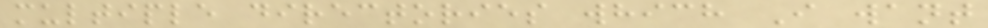multiple directories which I want
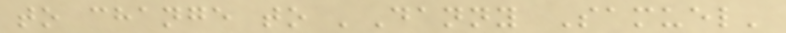to change to 'Danny Samuel'
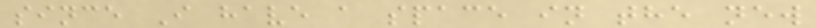since I have a space in the new
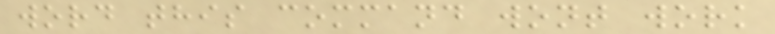word this command wont work
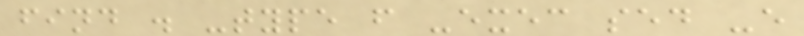find . -type f -exec sed -e
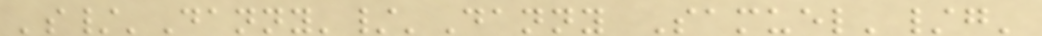's/'Danny'/'Danny Samuel'/g'
